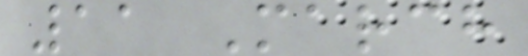11 March
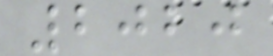2020
